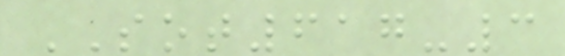SOT617-3
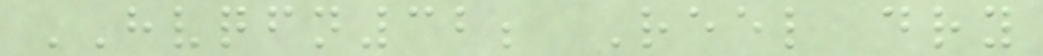HVQFN32; Reel dry
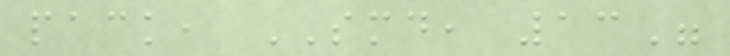pack, SMD, 13"
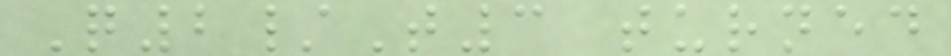Q2/T3 turned
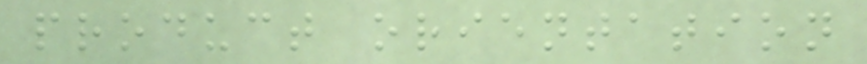product orientation
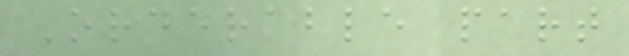Orderable part
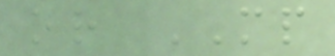or MP
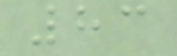83
